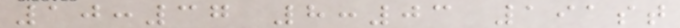10:37 8:03 191st
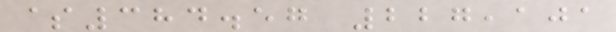$384.57 227,101
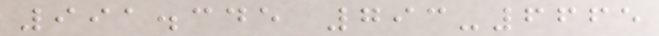991.345 793-6665
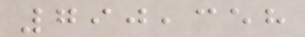790,358
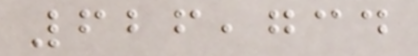626,734
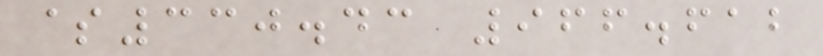$330.43 966.612
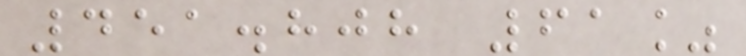451.808 61%
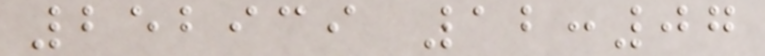252939 12:07
